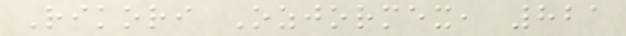Rikori Ozjormex, 821
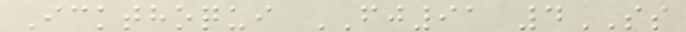Ickthoqui FJ91 4SS
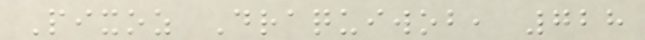Pixoz Draquiwob, 728
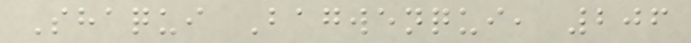Shaqui Bagwenqui, 206
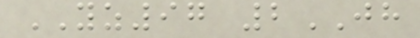YZ97 2JH
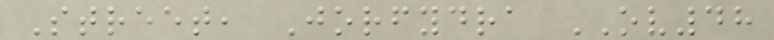Street, Jorfydra OV48
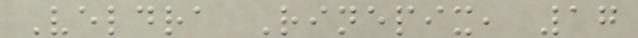Veldra Rinepix, 17
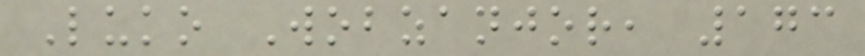Luko Wobzanjor, 173
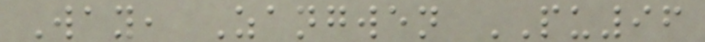Way, Zangwen PU96
